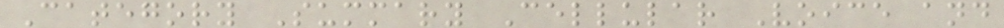Category Summary Cellular Voice and
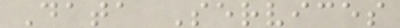Data Services
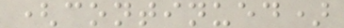(continued)
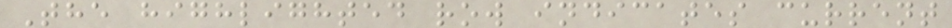The highlighted row indicates current
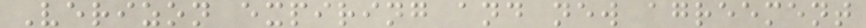Verizon expiring and new agreement
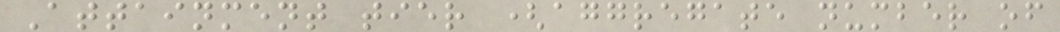Attainment tier (aggregate number of
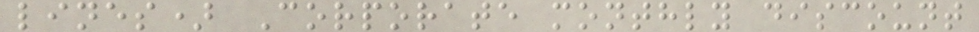lines) Corporate monthly discount
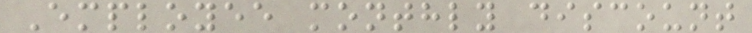Employee monthly discount
